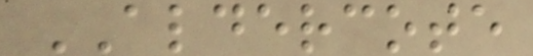ALDERCOTE
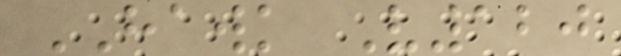HAWK V120
